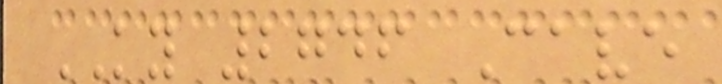KY 2746 Cave
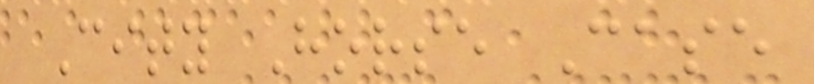City Horse Case
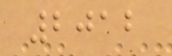2012
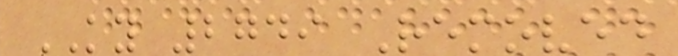KY 2749 Removed
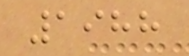1988
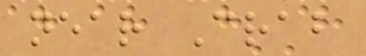near Crab
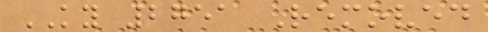KY 2751 Removed
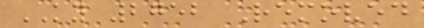KY 2752 Removed
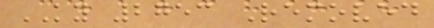KY 2753 Removed
